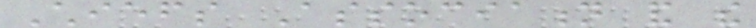Chiefs Association and the
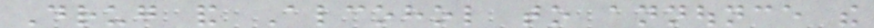Drug and Alcohol to announce the
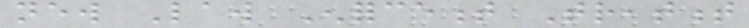new Law Enforcement Treatment
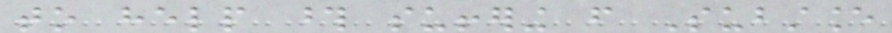to help those suffering from Substance
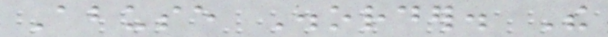Abuse Disorder. The
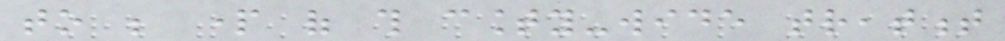to be part of this county-wide treatment
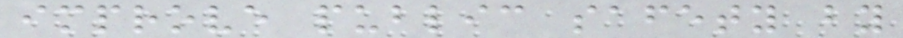improve public safety by
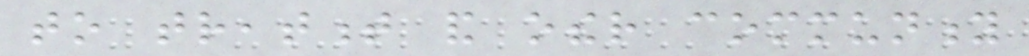to treatment and other community
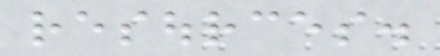resources.
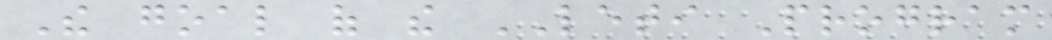The goal of the LETI Program
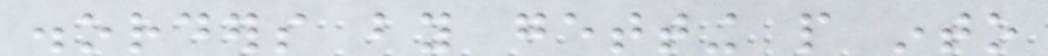disorders by getting people into
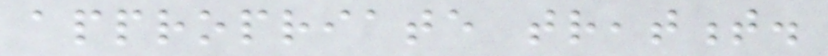appropriate treatment.
